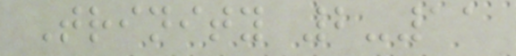Trinity 2-11
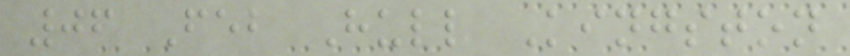06 Feb Hull Kingston
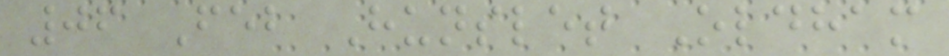06 Feb Hunslet Oldham
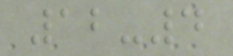12-4
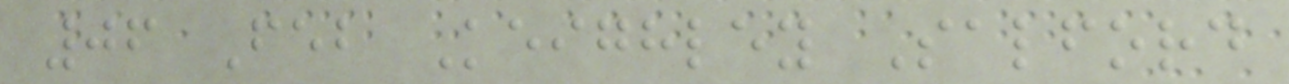06 Feb Keighley Salford
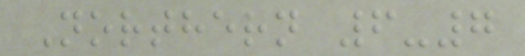Northern 6-7
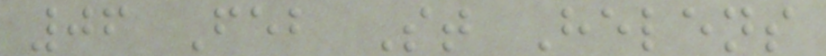06 Feb St Helens
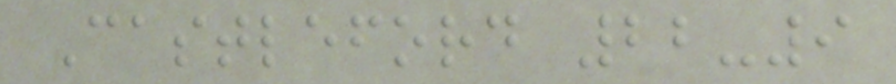Castleford 22-9
